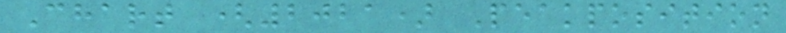Chart (2021) Peakposition
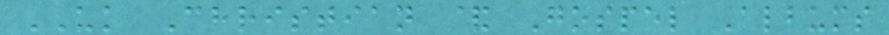UK Christian & Gospel Albums
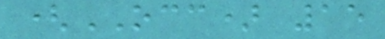(OCC) 15
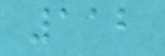112
